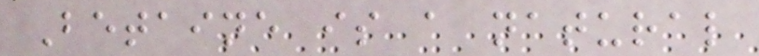Betaine is a natural
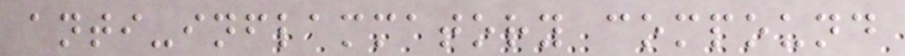anti-inflammatory compound
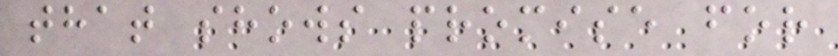that shows promise for
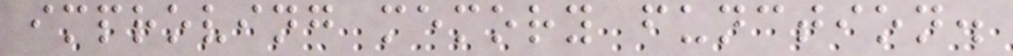improving memory function.
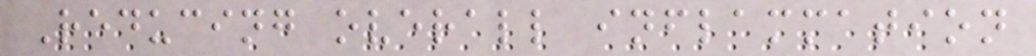Reducing overall inflammation
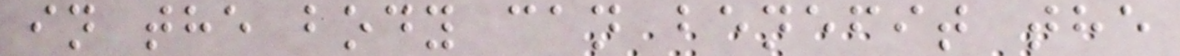in the body can benefit the
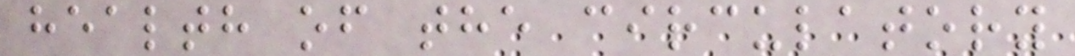health of the circulatory
